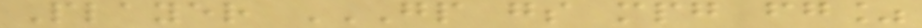Player GP GS MPG FG%
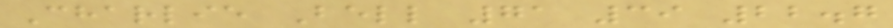Charlie Bell 71 39 22.7
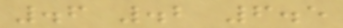.6 .2 6.5
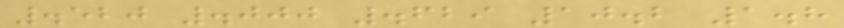.520 .000 .629 10.2 1.8
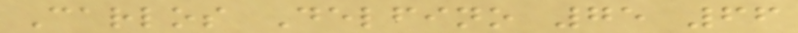Carlos Delfino 75 66
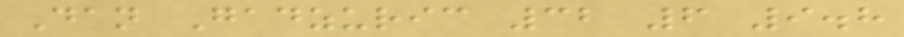Dan Gadzuric 32 6 9.8
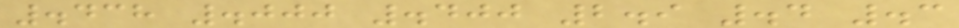.438 .000 .400 2.9 .4 .3
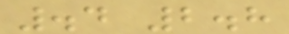.4 2.8
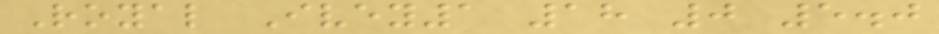Royal Ivey1 18 0 5.0
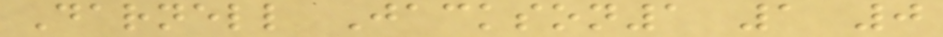Darnell Jackson1 1 0
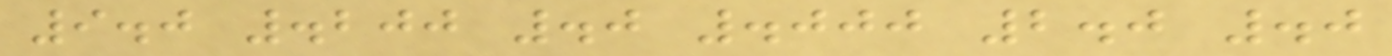9.0 .200 .0 .000 2.0 .0
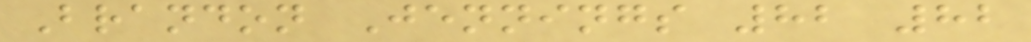Brandon Jennings 82 82
